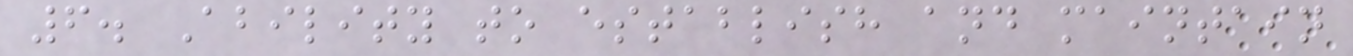6. Ability to establish and maintain
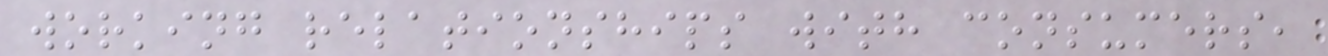working relationships with consumers,
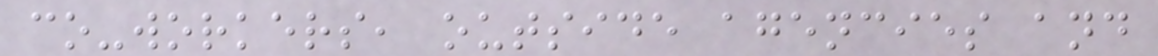co-workers, outside agencies and
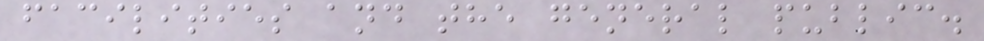facilities and the general public.
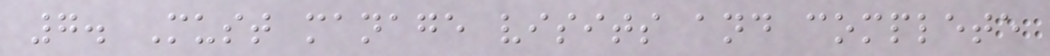7. Must manage visits and complete
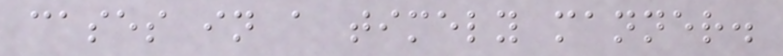cases in a timely manner.
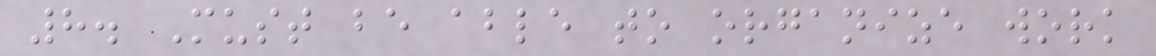8. Must be able to organize work
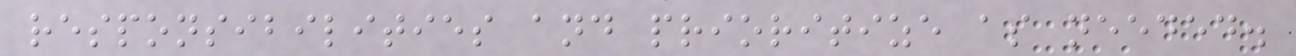responsibilities and prioritize as needed.
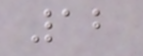12
